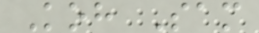Koh Sam
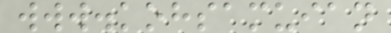www.kohsamuian
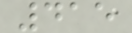415
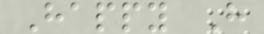Happy H
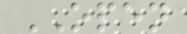OPEN
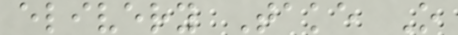elivery Take O
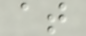at
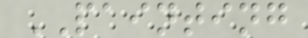PAINTING
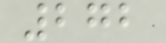272
